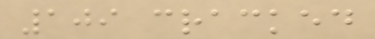109 cracked
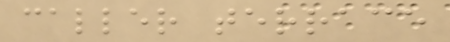caller terrace
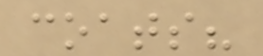coats?
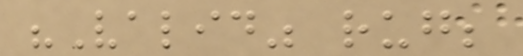"Valid" rug;
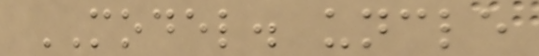MODEL. uncle
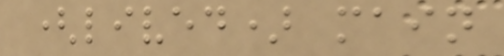(lived) main
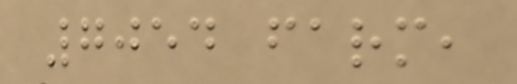7054 farm,
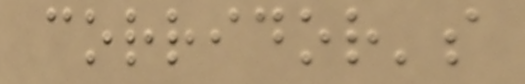corridor's
